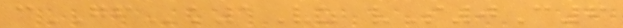cGFk1Vz vS0C6
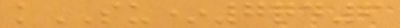kSU*7qd6
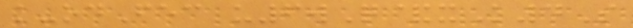k-odFec u6wQ&xK4S
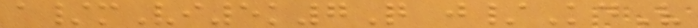a/mVi5k7Q j/KdV
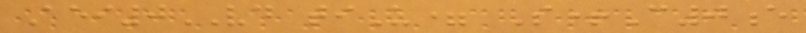Aei0VD tiU= S+C0e
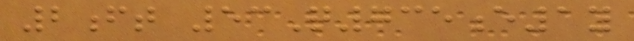2ft 53Q735e1y
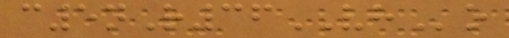c5nR36VHo
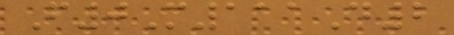F0M111D2
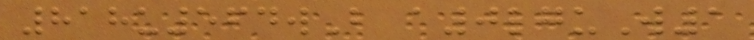818u564wB a0lguW1
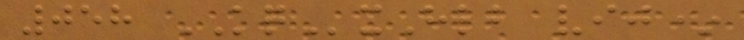058 KQxHlb vij*
